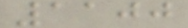1100
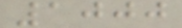1000
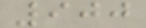900
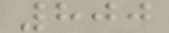800
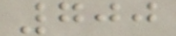700
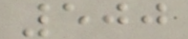500
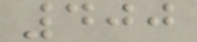400
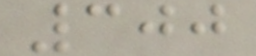300
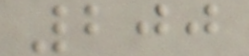200
